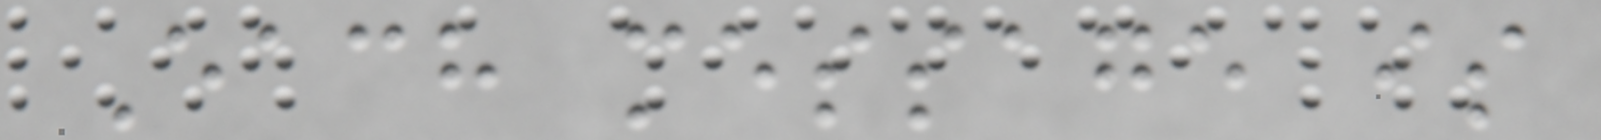Each message is
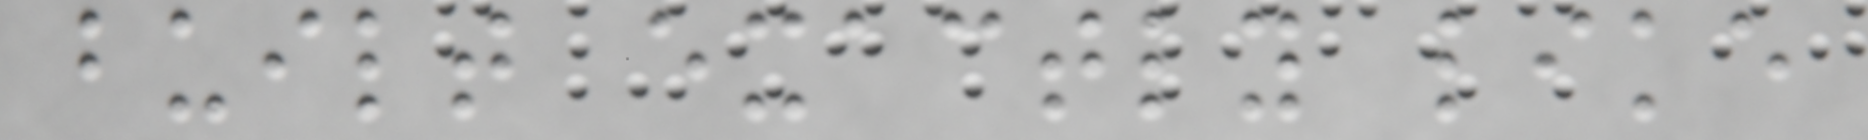built exactly like
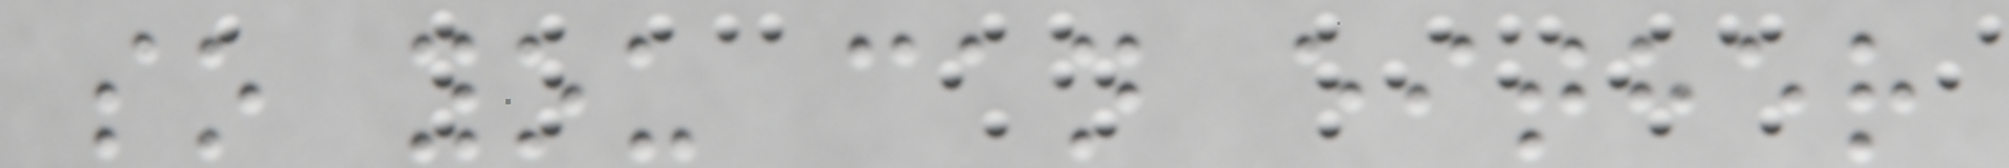so you can either
